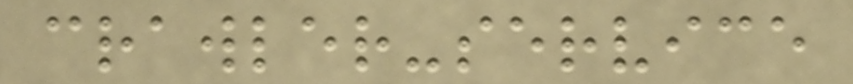crawler-service
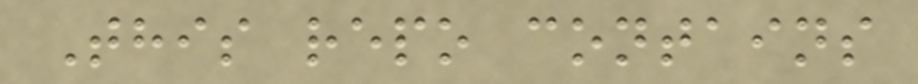This repo contains
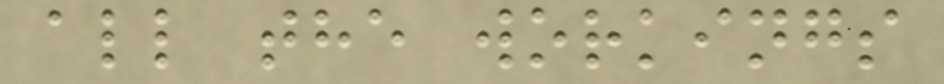all the workings
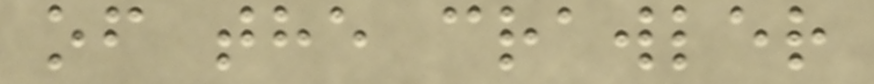of the crawler
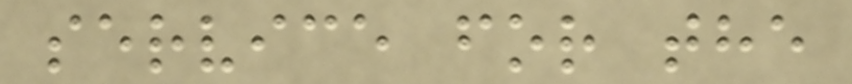service for the
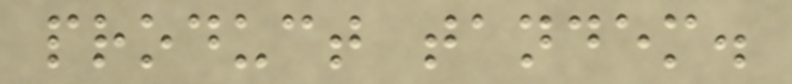product tandem.
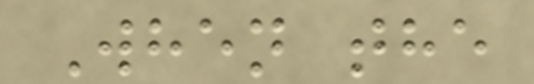When the
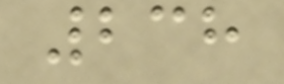238
